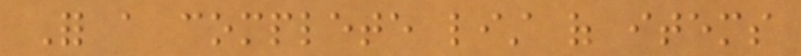For a complete list of items
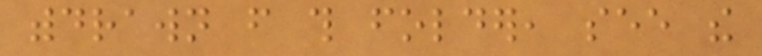withdrawn from this folder, see the
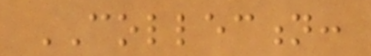COLLECTION:
